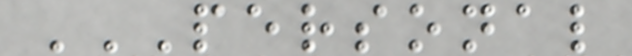PERSONAL
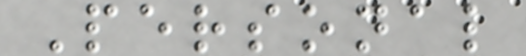Personal
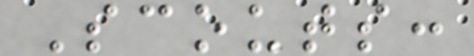Scouts:
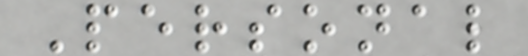Personal
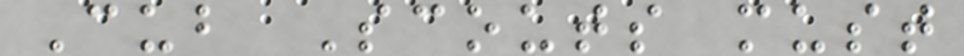Cub Scouts must
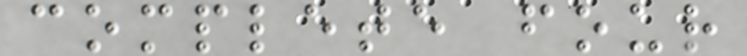complete four
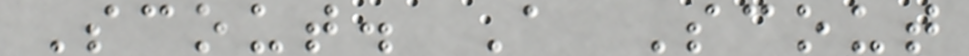Scout. A Scout
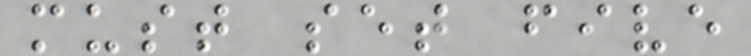must set five
